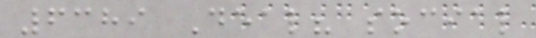6389 Deal? social
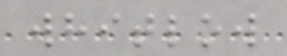whitlow
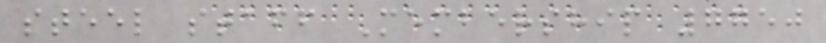steel staff Membership 7750
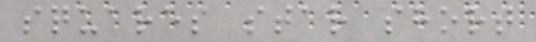squares star short
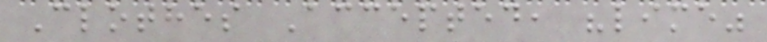Clothes Accepted, "lime"
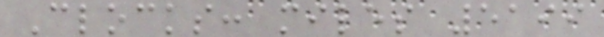Clocks: miles 5199
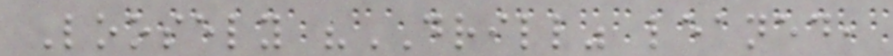Loosely "DRILL" leaned,
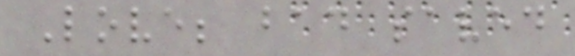Love; bad saved
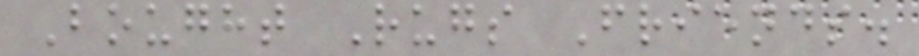Bought Rugs Friends.
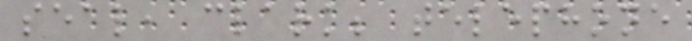seal, clark; telephone
